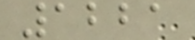1221
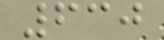630
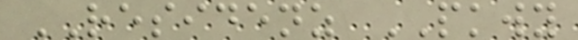RESIDENZ PKWY
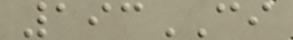193CI
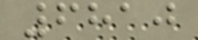6810
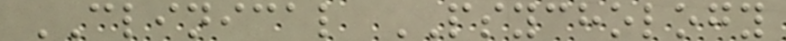CLINICAL PSYCHOLOGY
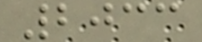2033
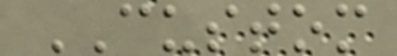CUSTOM
